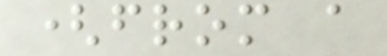(from a
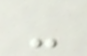-
